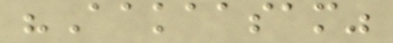"Aakaasam"
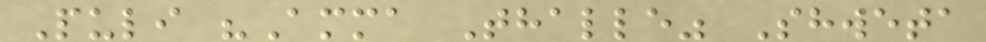Puli "Amma Thalle" Shweta
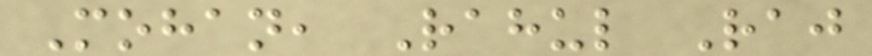Mohan, Rahul Raj
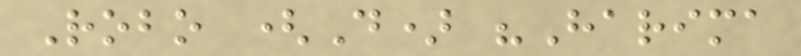Robo (D) "Harima
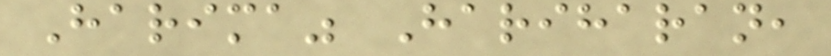Harima" Hariharan,
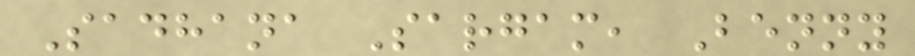Sadhana Sargam, Benny
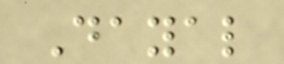Dayal
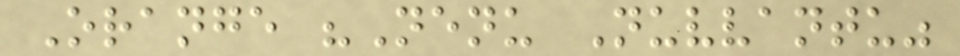Orange "Nenu Nuvvantu"
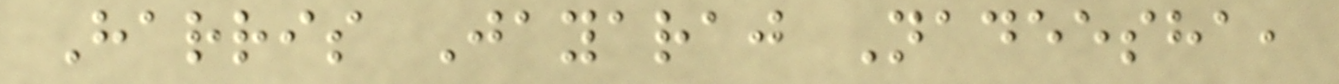Harris Jayaraj Nadeesha,
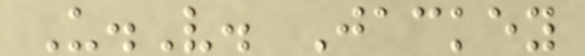U.V. Jackey
